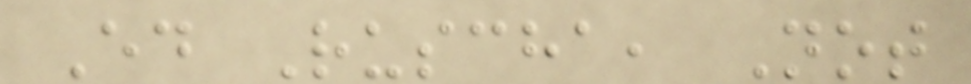Ed Ruscha, Not
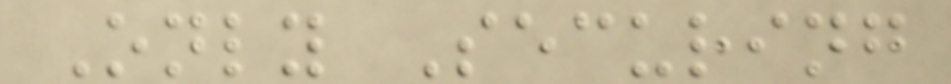Only Securing
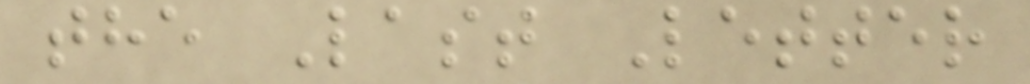the Last Letter
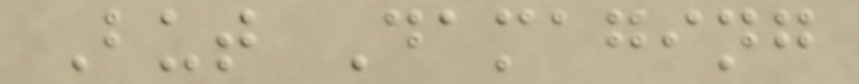But Damaging
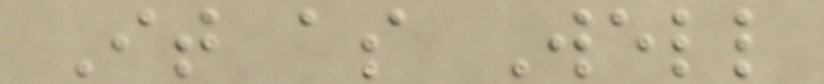It as Well
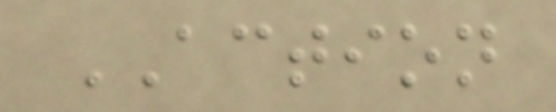ACTION
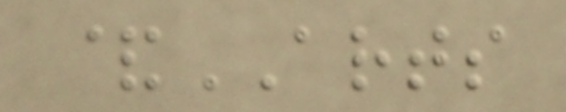&ARTS
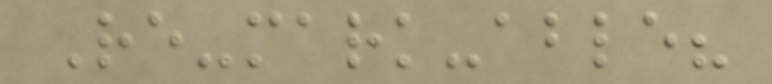Re-mark-able?
